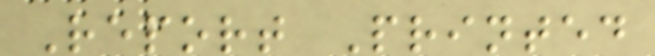Report Printed
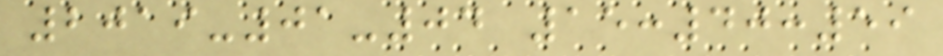2019-01-04 15:40:59
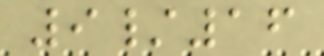9/16
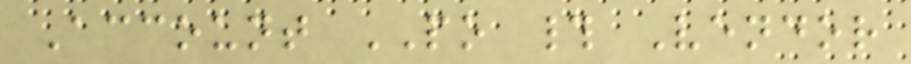Account PO # Vendor
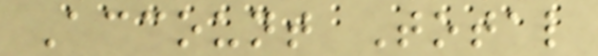Account Total
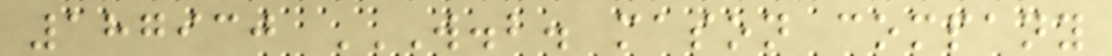187930 W.B. MASON COMPANY
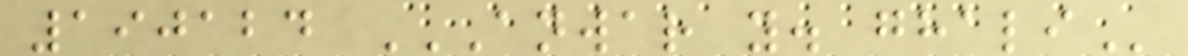190124 ANWAR Y. GHALI
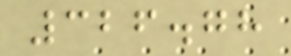326.78
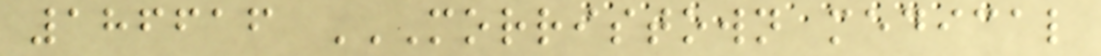186616 MORRISTOWN MEDICAL
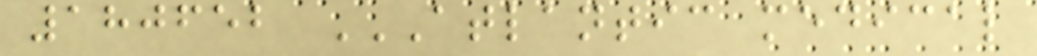180652 ATLANTIC MEDICAL
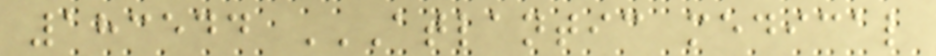183544 ATLANTIC MEDICAL
